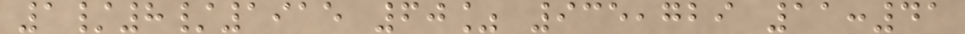1/8/1915 60% 935,729 11:41
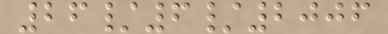26/6/2006
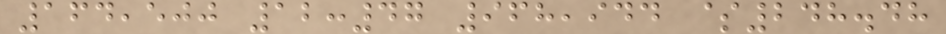164,500 12:47 968,944 $248.48
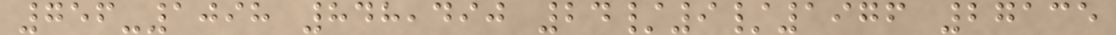756-1098 848,490 24/9/1976 27135
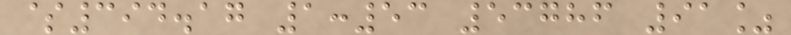$394.17 1:53 53786 91%
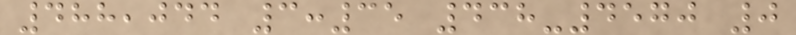488,044 3:35 438-4570 0
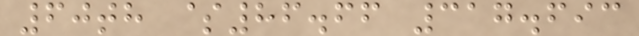60th $86.66 317.693
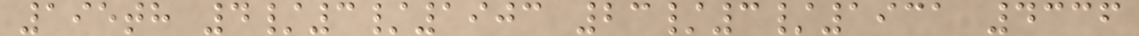195th 4/3/1903 23/3/1931 4336
